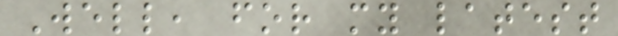Well, for my latest
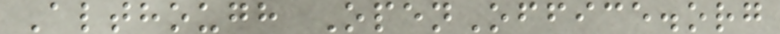Although OpenOffice.org
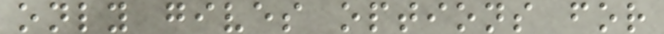only gives options for
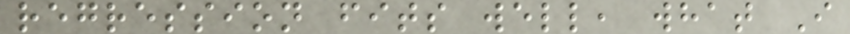regression fits well, what I
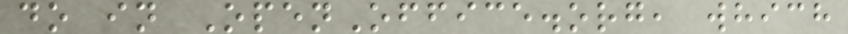do in OpenOffice.org, which
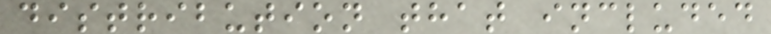distribution that included
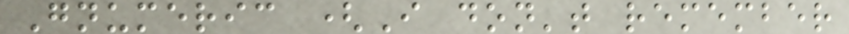Gnumeric (I don't remember
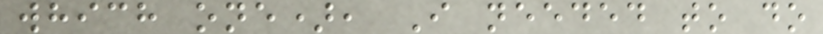which one), I needed to do
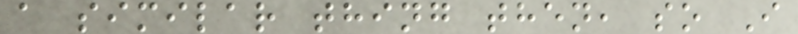a similar thing then, so I
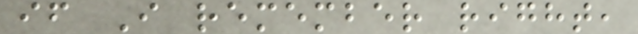if I remember right,
